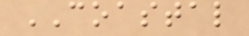COASTAL
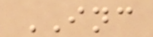INC
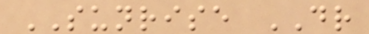SUNRISE DR
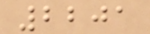2201
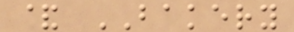& BAKERY
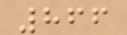866
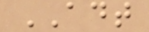ADT
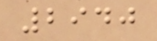2940
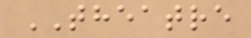THEATRE
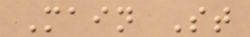Main St
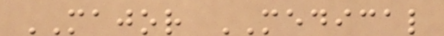MAJOR MEDICAL
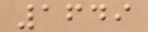1649
